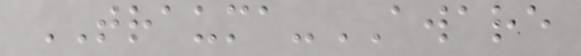TRAUMA-AWARE
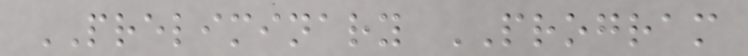PRELIMINARY PROGRAM
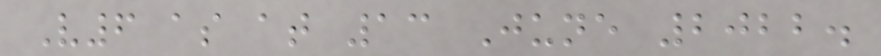V6 as at 13 June 2022.
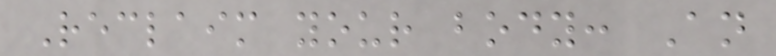Reclaim your body: An
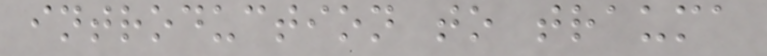introduction to trauma
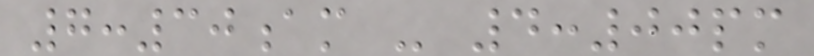7:30am - 4:00pm
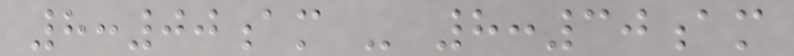8:00am - 8:30am
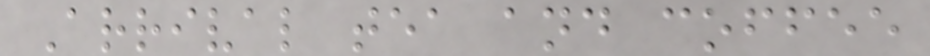Arrival tea and coffee
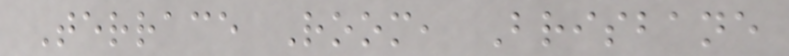Terrace Room, Brisbane
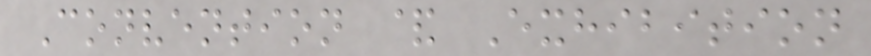Convention & Exhibition
